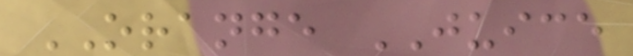ORANGE JUICE
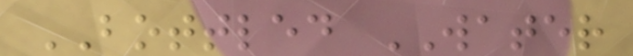BOTTLED WATER
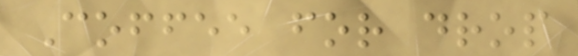Coffee for drop
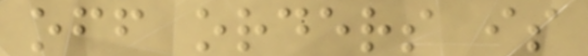off orders is
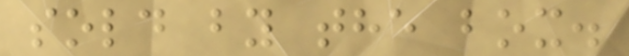sold by the box.
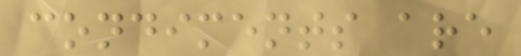condiments are
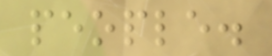people.
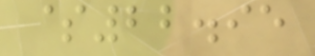$22.95
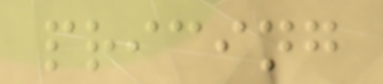pricing
